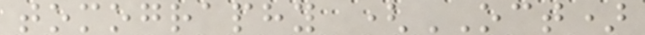tomography (OCT)
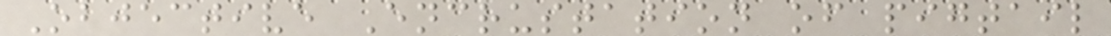Objective Encrustation of pigtail
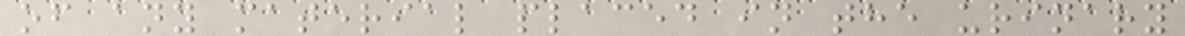of any material placed in the urinary
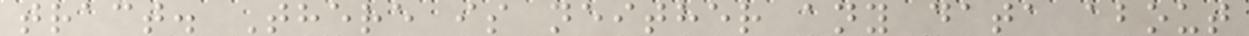tract. There is neither any data about
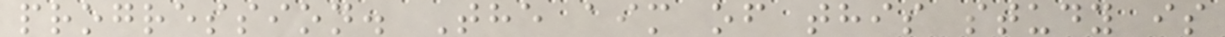progression. The aim of this study is
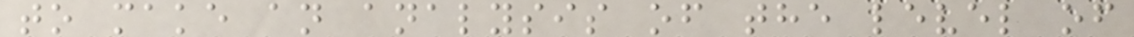to make an analysis of the level of
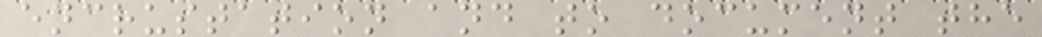encrustation and to document the
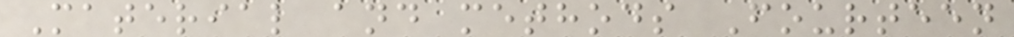Material and methods Fourteen
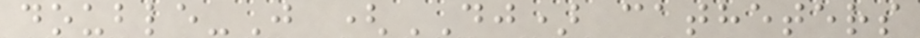double-J (DJ) catheters
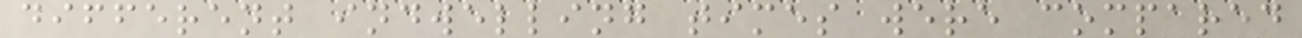different indwelling times were compared
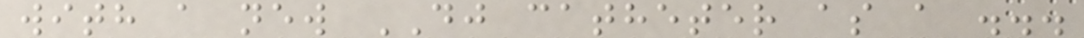with a new DJ catheter as a ...
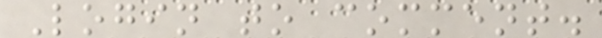Login to comment.
